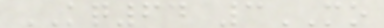KQ64 3MO
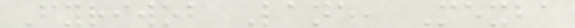Fyriwob Lane, Mexba
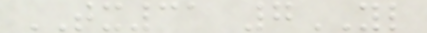TX31 7YL
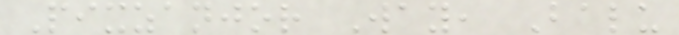Pixzanjor Way, Balu
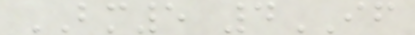BM5 4IF
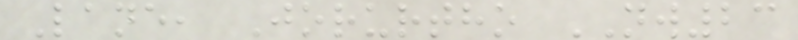Lane, Jorurtho NW23
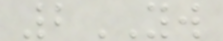2YW
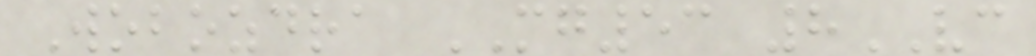Wobozdra MG53 8VC
